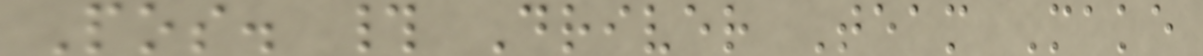Pos. # Driver Team Make
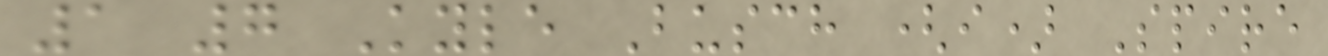1 7 Kyle Busch (i) Spire
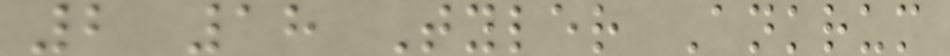2 18 Tyler Ankrum
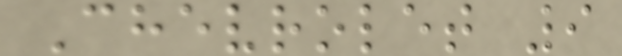Chevrolet 9
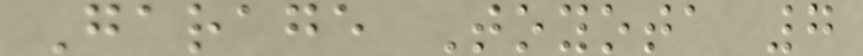Garage Toyota 7
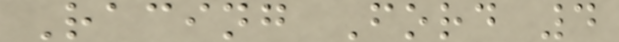Racing Ford 4
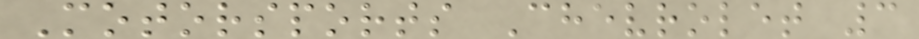Motorsports Chevrolet 3
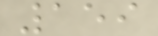159
